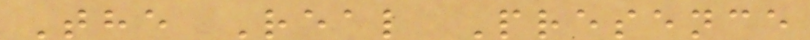The Real Presence
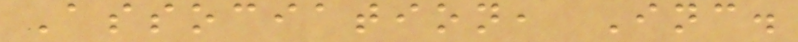Association, Inc.
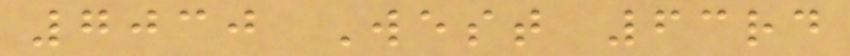7030 West 63rd
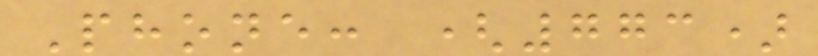Phone: (773)
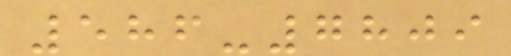586-7809
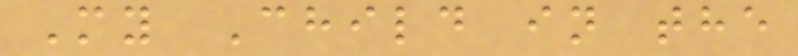My Child in the
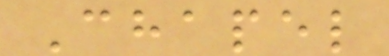Chapel
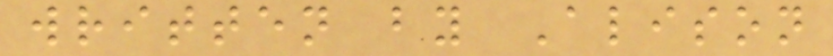written by Alison
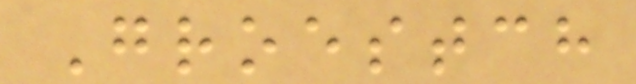Groestch
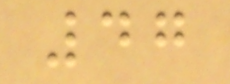47
